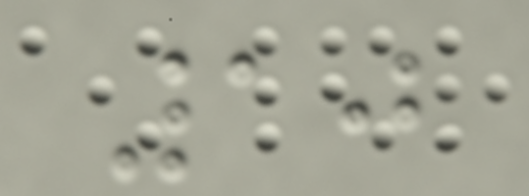10
